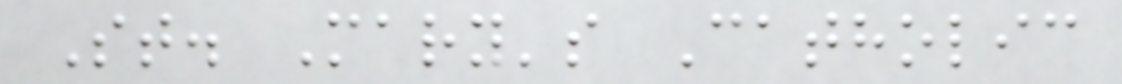St. Mary's Catholic
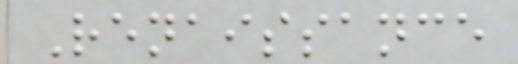Renaissance
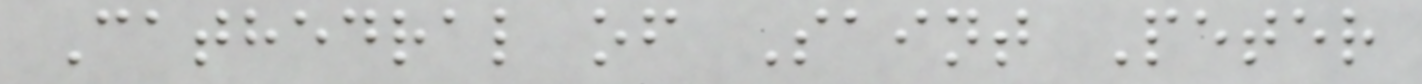Cathedral of Saint Peter
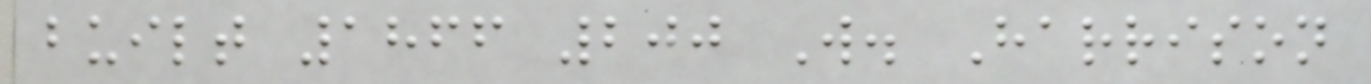built 1866 200 W. Harrison
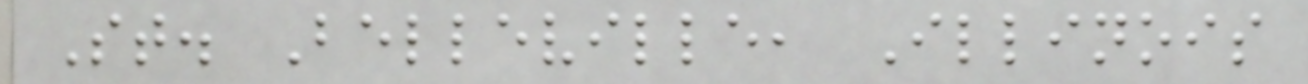St. Belleville, Illinois
